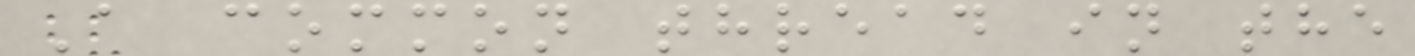A common thread in the
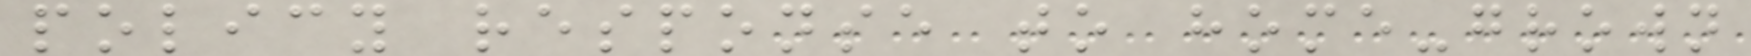policy response to home-grown
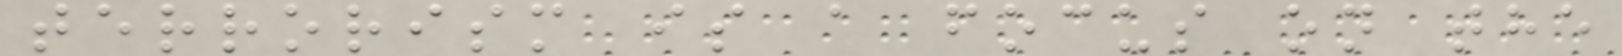terrorism is a focus on the
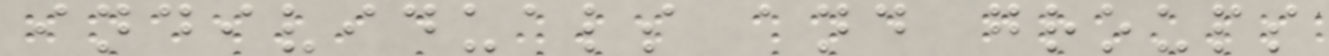individuals and groups
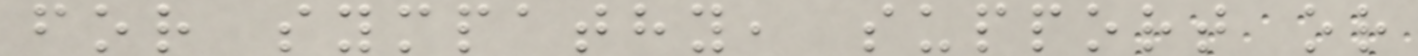for sympathy, support or
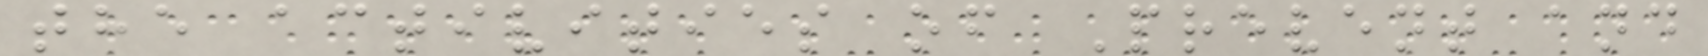the activities of Prevent and
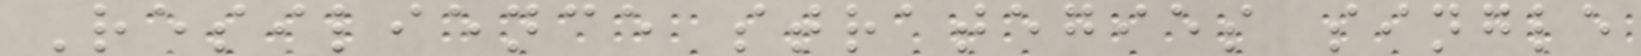Resilience strategies single
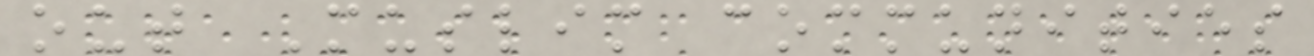out Muslim communities
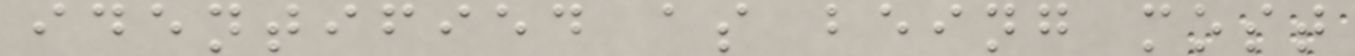identified as being most
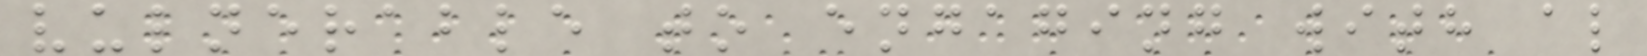vulnerable to engaging with al
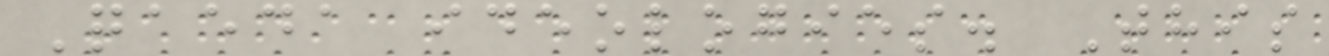Qaeda ideologies. This
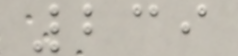239
